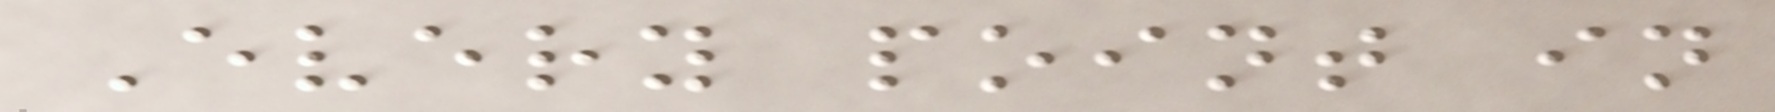Every point in
